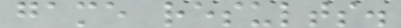game results.
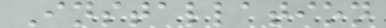Installation
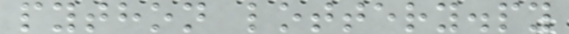python lottery.py
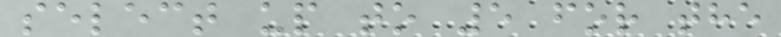select up to 5 for the
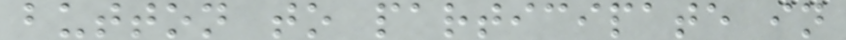button to participate in
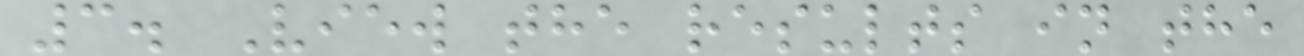3. View the results in the
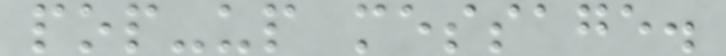pop-up message.
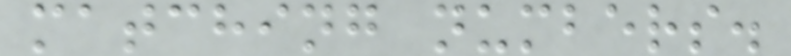matching numbers.
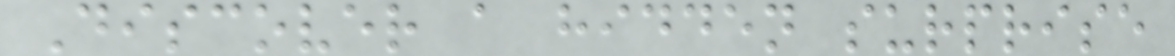Discover a hidden surprise
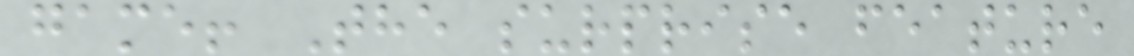game! The surprise feature
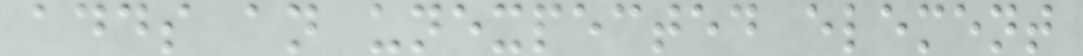adds an unexpected element
